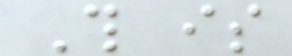This is
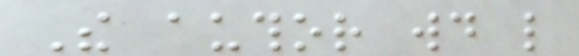The author would like
